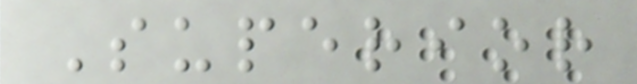Superior
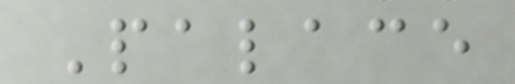Palace
